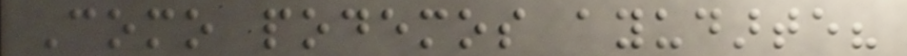Como podemos ayudarte?
